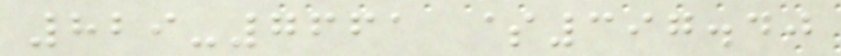829-7661 $397.40
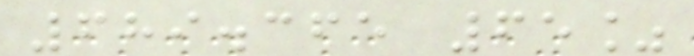689.365 65%
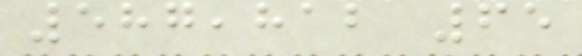587,812 65
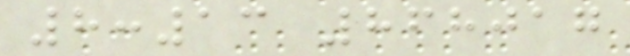8:13 868017
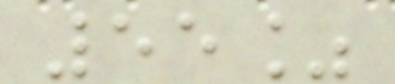55%
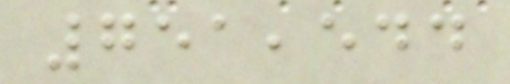751,544
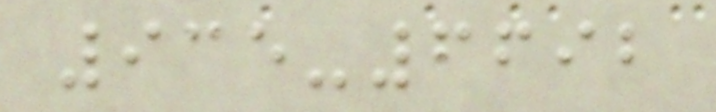935-6692
